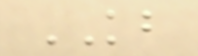KB
